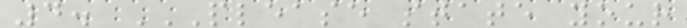4. PLEASE STATE YOUR
